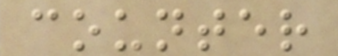counter
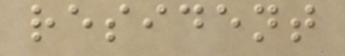resident
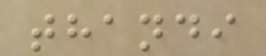thandi
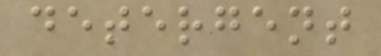detergent
